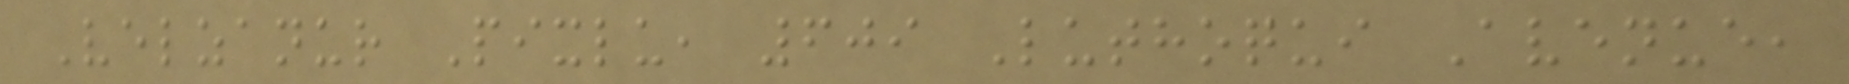Velzanur Pixlu, 609 Luthoqui Avenue,
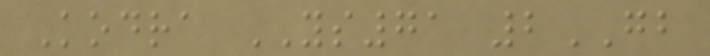Kodra YS71 2GB
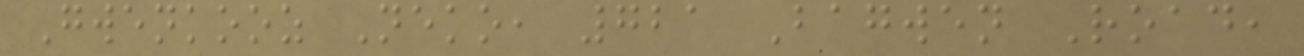Gwenkooz Neko, 721 Bagwen Road,
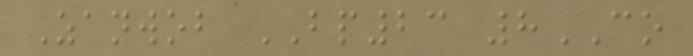Zanwob BP23 8CO
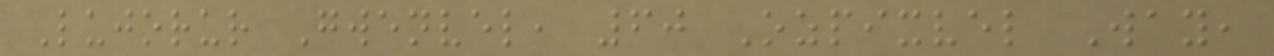Lujorur Gwenvel, 60 Ozpixvel Way,
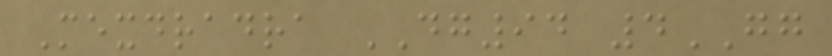Mexdradra DG94 4GG
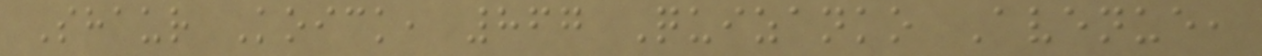Shaur Koick, 867 Quizanko Avenue,
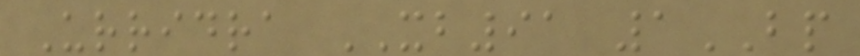Urridra XB91 1BP
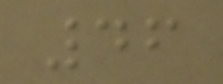46
